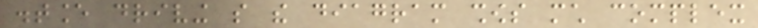distance driving so the diagram shows much complex
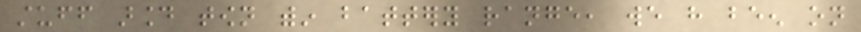stuff around town within battery range, we have been on
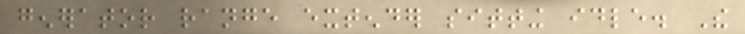generator range extender sitting idle. The
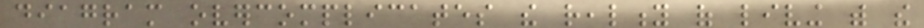diagram overcomplicates the reality of living with the
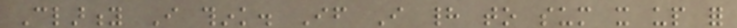Clarity I think. If I had to sum it up for
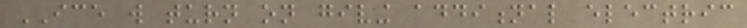ICE will turn on giving additional electric
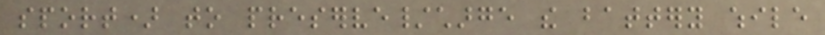sport) to preserve/charge the battery while
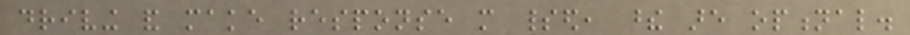driving and make response more spirited, these are optional.
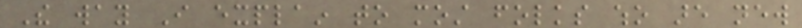The way I explain to most folks who are new
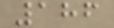186
